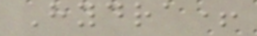Hydra+
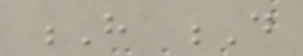H D
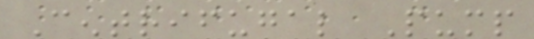Centrifugal Pump
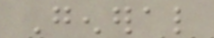General
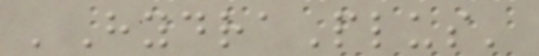'HydraPlus'
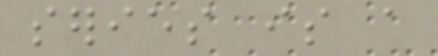series is a
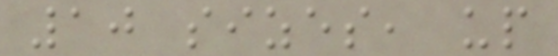10 sizes, up
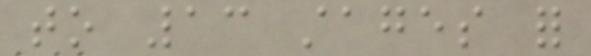to 13 stages for
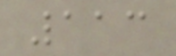113
